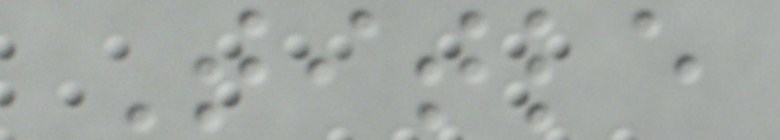Title
